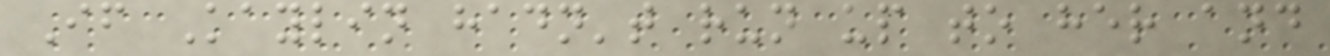If Kaylin hadn't run up to her and
